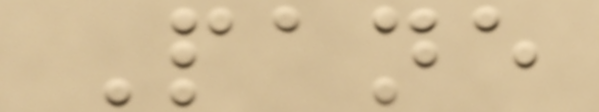Pane
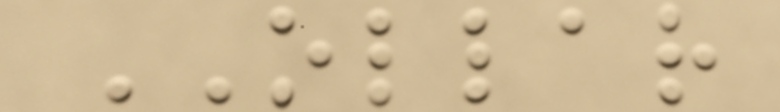OLLAR
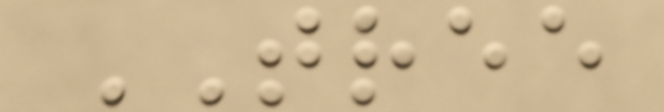TREE
